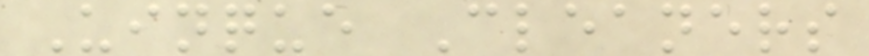Uinque Cleaners
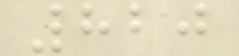820
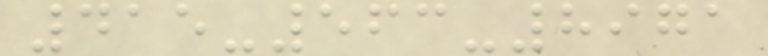415-563-8971
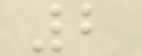2
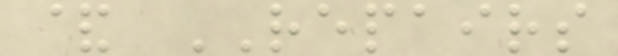& REPAIRS
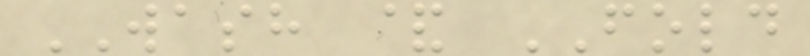WASH & FOLD
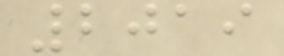2019
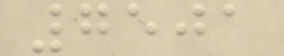7501
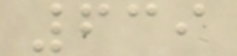639
